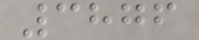3876
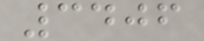3406
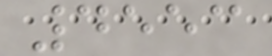4553
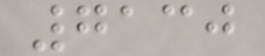7130
